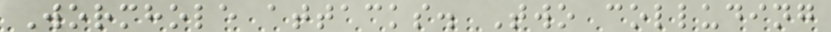Wormhole attacks. Two colluding
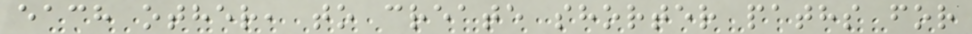each other, to create shorter paths for
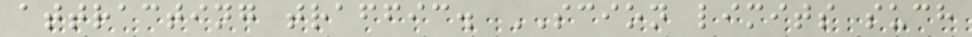attracting traffic. SCION limits such
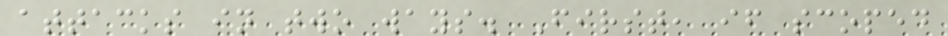attacks in two ways. First, if scoped
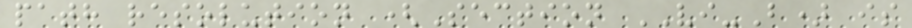path resolution (Section VI-B) is
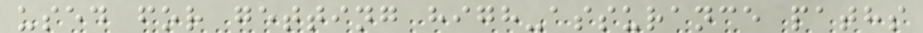used for getting high-assurance paths
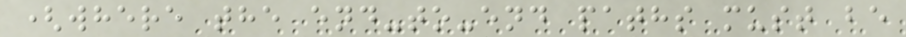(where the end-to-end paths must be
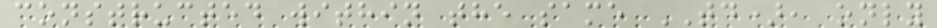constructed within the same TD), only
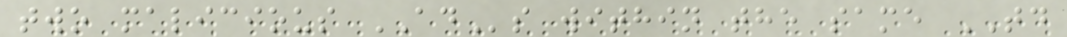two malicious ADs within the same TD
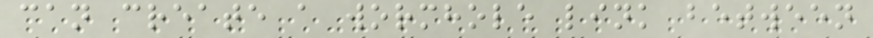can create a wormhole link between
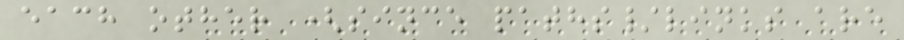each other (since paths/links are
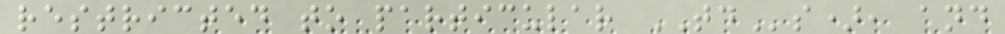restricted to particular TDs), and
